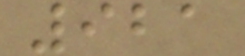921
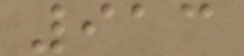913
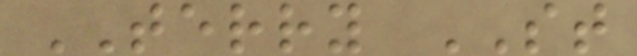TERRY ST
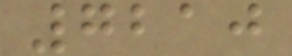7210
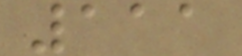111
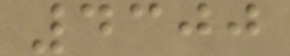4300
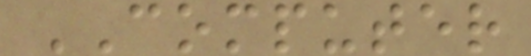COMPUTER
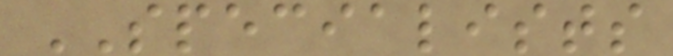SPECIALISTS
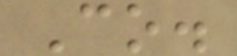Co.
